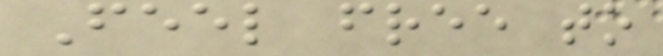Feel free to
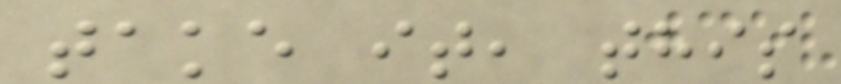take it, this
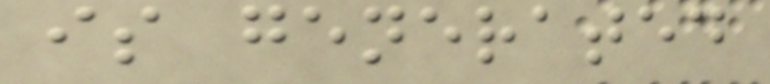is generated
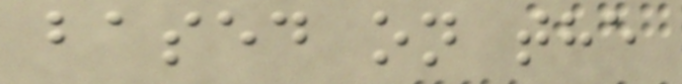based on the
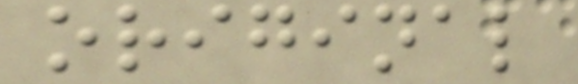original
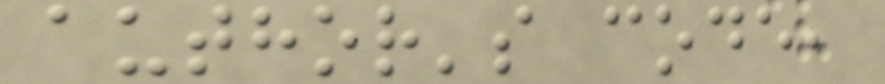author's code,
